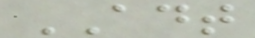ADT
